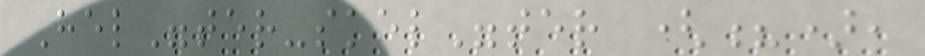Hel"ter-skel"ter (?),
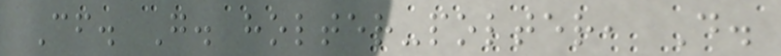Cf. G. holter-polter, D.
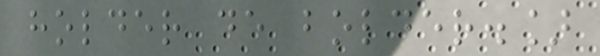holder de bolder.]
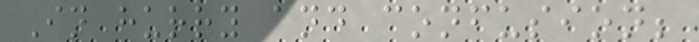In hurry and confusion;
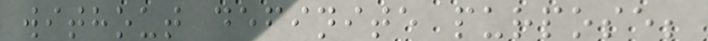without definite purpose;
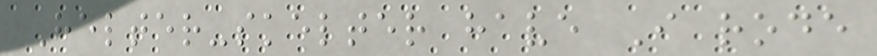Helter-skelter have I rode
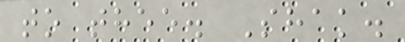to thee. Shak.
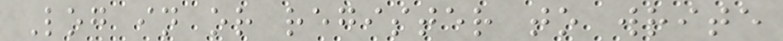Log in or register to write
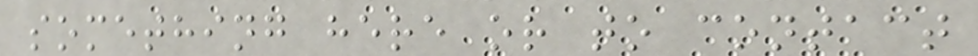something here or to contact
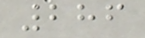286
